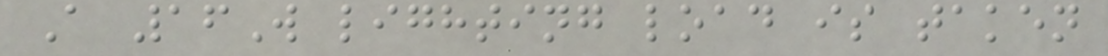A 16W lighting load is taken
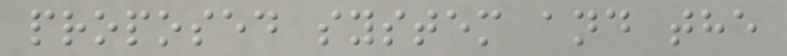proposed system and the
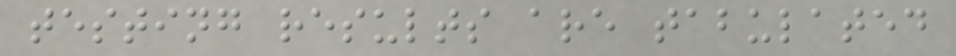testing results are tabulated
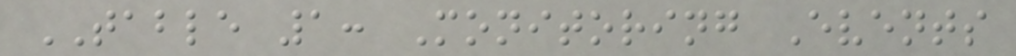TABLE 1: Monitoring Events
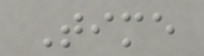Time
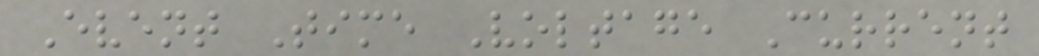Event Time Voltage Current
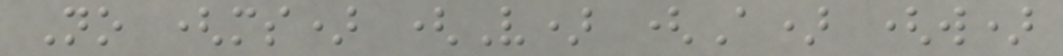No (ms) (V) (A) (w)
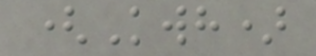(Kwh)
